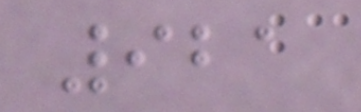921
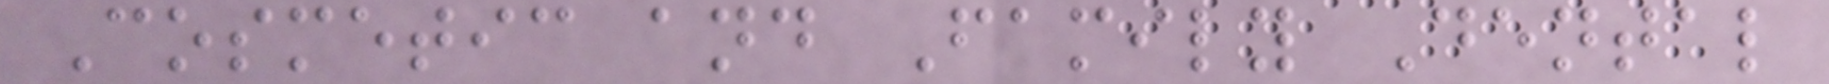Cosmetic and Family Dental
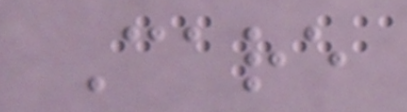Care
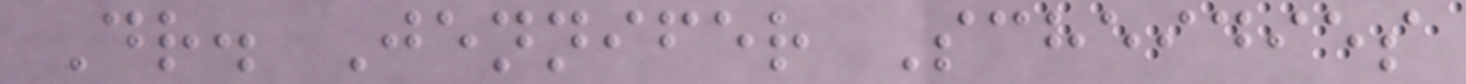Dr. Jennifer Scheidies
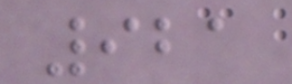921
